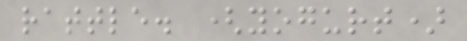rattle. (yogurt)
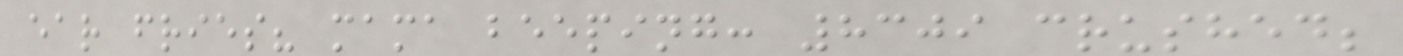ear fries? mama beeping: 8309 crushed;
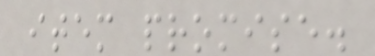item promise.
